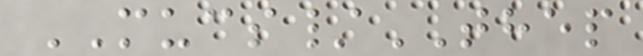MUCS/THEP
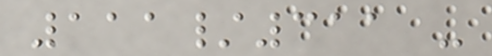111/311 -
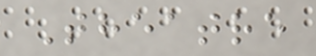Theatre
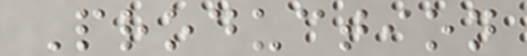Production
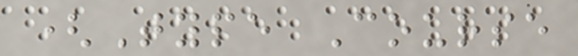(Type Course
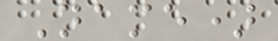Name)
